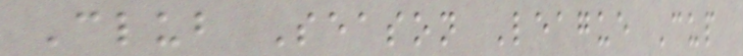Club Season League Cup
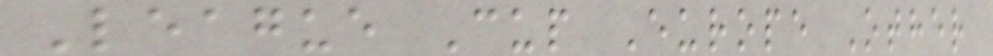League Cup Europe Other
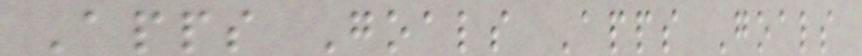Apps Goals Apps Goals
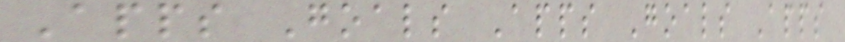Apps Goals Apps Goals Apps
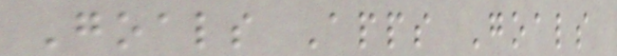Goals Apps Goals
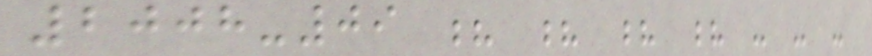2008-09 ? ? ? ? - - -
